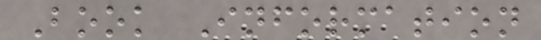Book Information
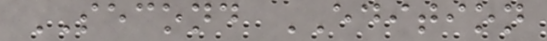SECOND EDITION
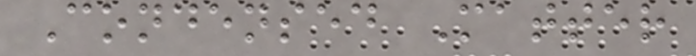Condensed Matter
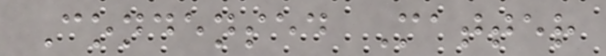Condensed Matter
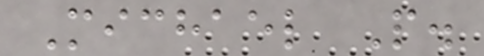Michael P.
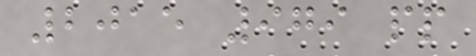2015 979 pp
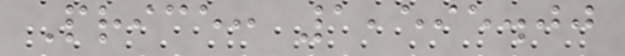Price: 1,595.00
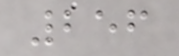256
